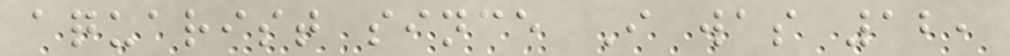aquarist since I was 12,
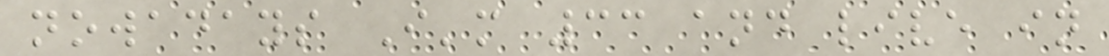nowadays I'm 33 and live in
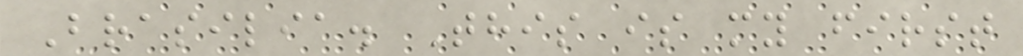Brasilia. This is my first
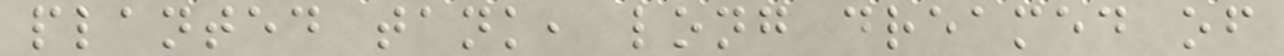planted tank, long dreamed of
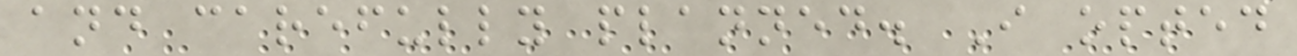and carefully planned. I opted
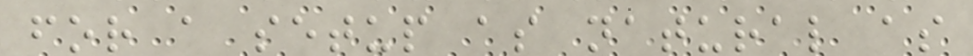for a setup as natural as
